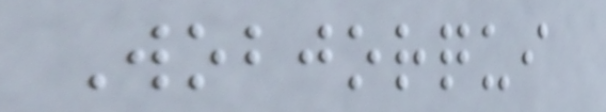Wobjorqui
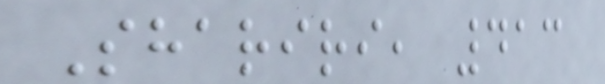Shariri, 413
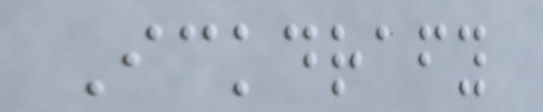Ickdrafy
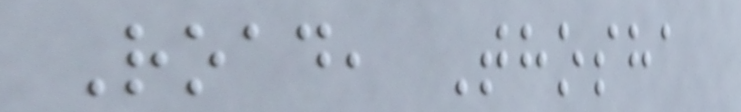Road, Thosha
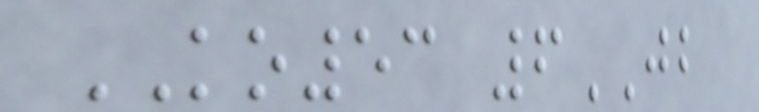KO53 6JB
